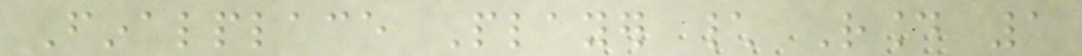Finalplace Player \ Round 1
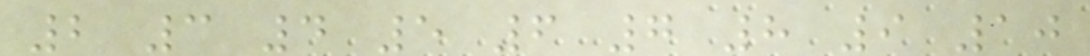2 3 4 5 6 7 8 9 10
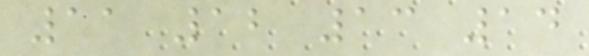11 12 13 14
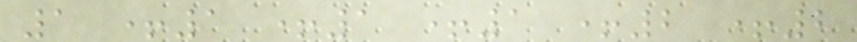1 +1 +1 +1 +2 +2
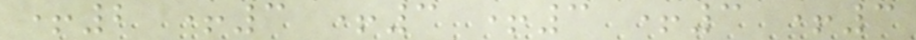+2 +3 +3 +3 +3 +3
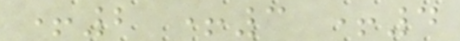+2 +3 +4
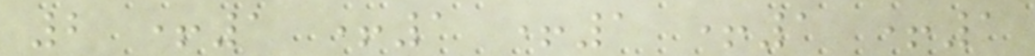2 +1 +1 +1 +1 +1
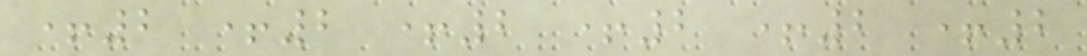+2 +2 +2 +2 +2 +2
